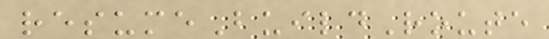resumeBuildRoute
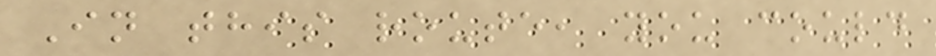In this route, you could
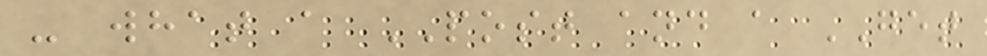- what a POST and a GET
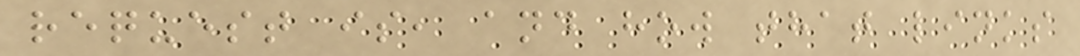request is, and how that links
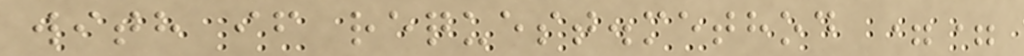with if request.method ==
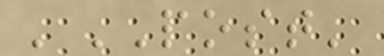'POST'
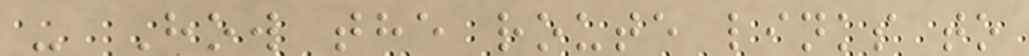- How the route links to
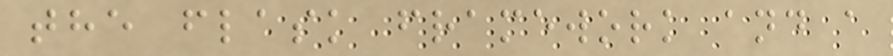the flask framework and a
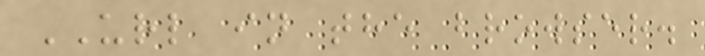URL in the browser.
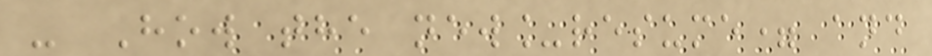- How the new_resume= and
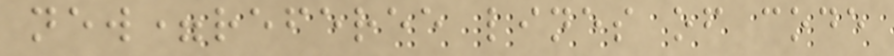new=referee lines of code
